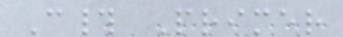C# Primer
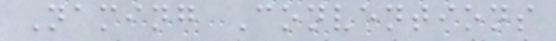Naming Conventions
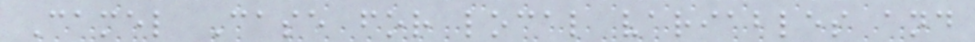Camel Case for local variables and
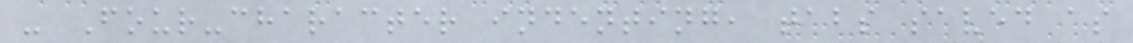- Four-character indenting, tabs saved as
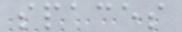spaces
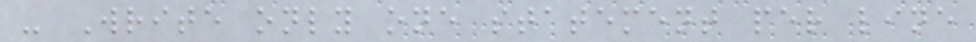- Write only one statement per line
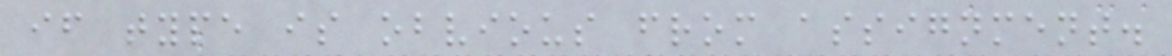if type is obvious from assignment.
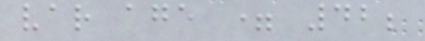var age = 42;
